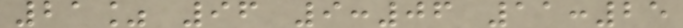21% 96 9:06 11:25
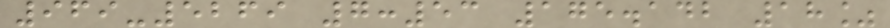969-5269 7:53 175.142 18%
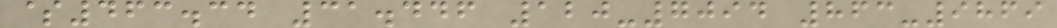$463.34 31.446 120-7094 863-9869
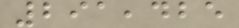291,425
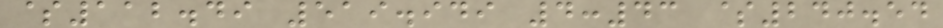$112.49 519.949 4:43 $240.54
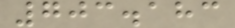703.183
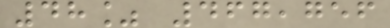48% 467,756
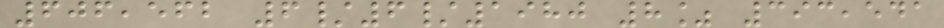606,562 6/6/1980 8% 393,541
